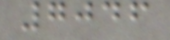7046
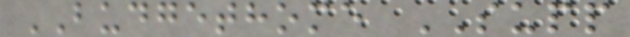BUDGETHOME SUPP
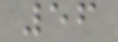56
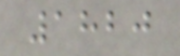1820
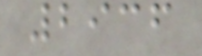2936
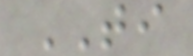TI
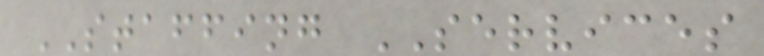STAFFING SERVICES
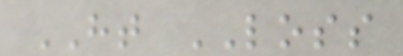HT LOSS
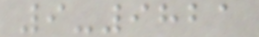9-9821
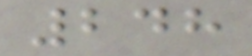248
